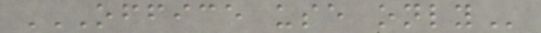OFFICE USE ONLY
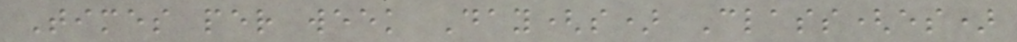Times per week Day(s) Class(es)
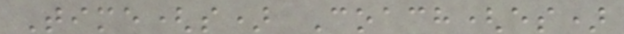Time(s) Coach(es)
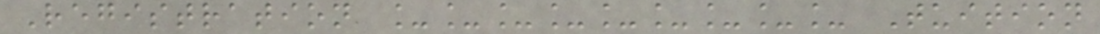Registration _________ Tuition
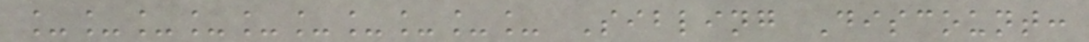__________ Sibling Discount:
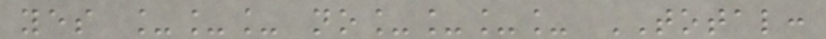yes ___ no____ TOTAL:
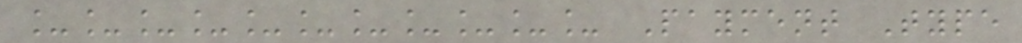___________ Payment Type
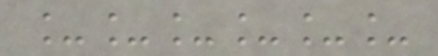______
